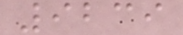9239
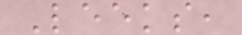Leeks,
